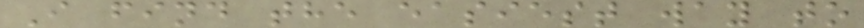I find the easiest way to
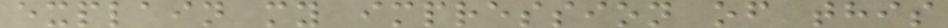explain my impression of this
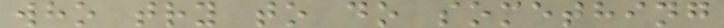who try to do something
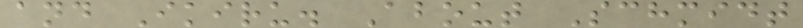and Ikiru. About Schmidt
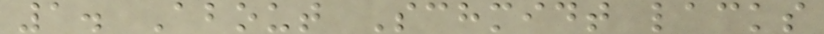1. About Schmidt lacks
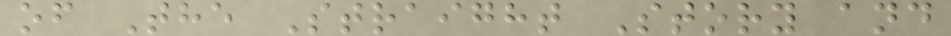of The Straight Story and
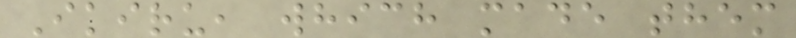Ikiru, which made them
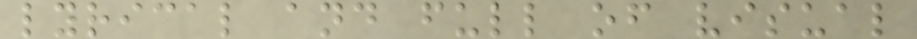lyrical and full of visual
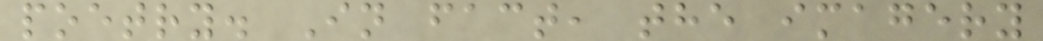poetry. In fact, the imagery
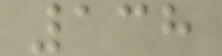138
